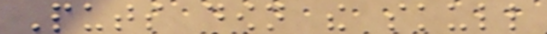Puts down the skull
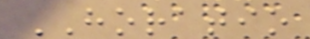HORATIO
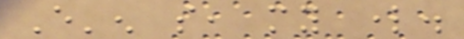E'en so, my lord.
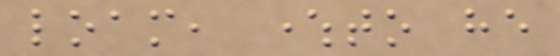loam, whereto he
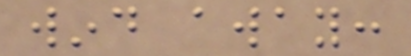wind away:
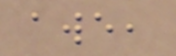awe,
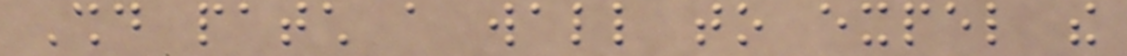Should patch a wall to expel the
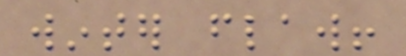winter flaw!
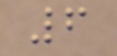6
